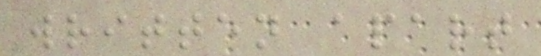written apart
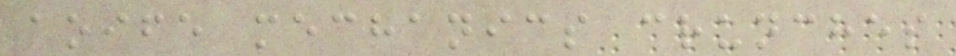aoife mechanics crunches
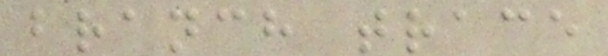branch trace
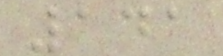141
